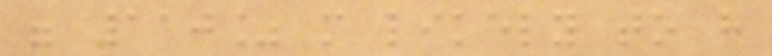were 110% more likely to have
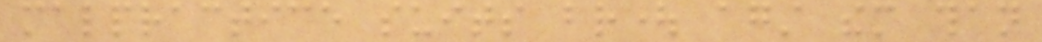malpractice suits brought against them than
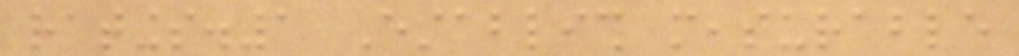ratings.1 Establish measurable
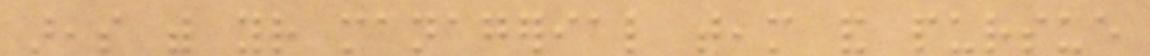areas with your managerial team and pursue
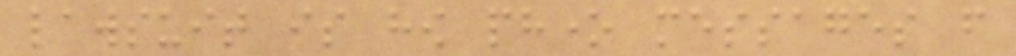lawsuit is how phone messages from
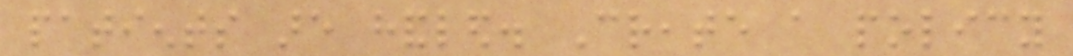patients are handled. Create a policy
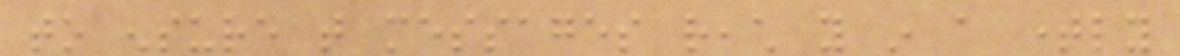to ensure that messages reach you in a timely
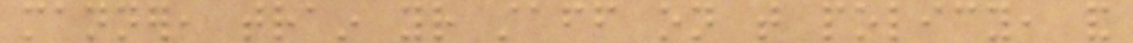manner, train your staff on that policy, and
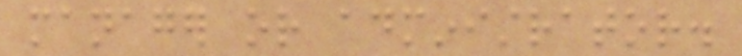manager or administrator.
